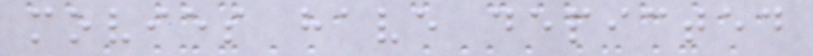movies have depicted
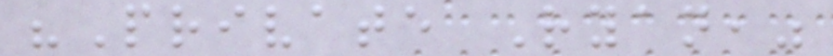"Private Ryan,"
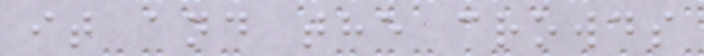it and the crowds
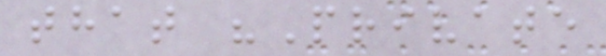that "Private
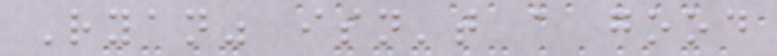Ryan" isn't a good
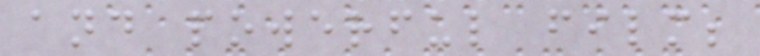and powerful film;
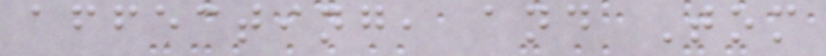affecting, and Tom
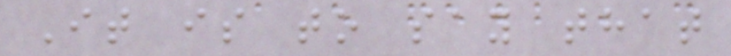It is to say that
